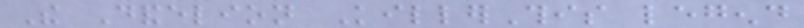The Dandelion KillerThis legend
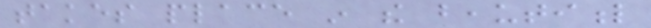takes place in the beautiful
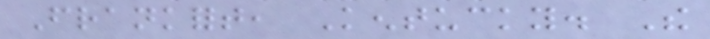Frankfort, Kentucky. The
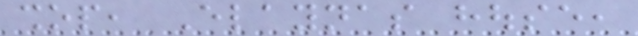shop, Elaynas house,
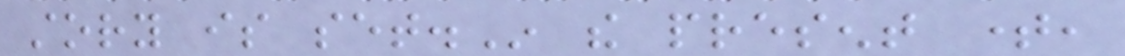story is set.In the present time,
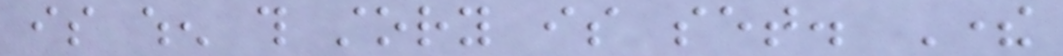is when this story is set. There
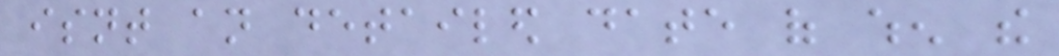isnt an detailed date of when the
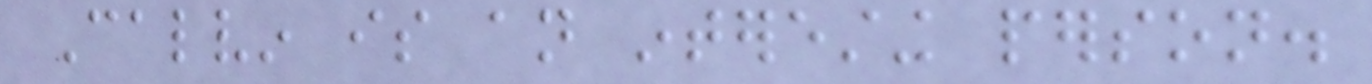Calvin is an interesting person.
